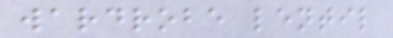wardrobe lentil
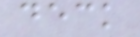deck
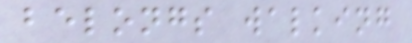belongs walking
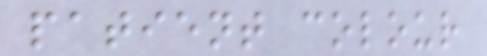patient colour
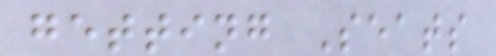getting Seats
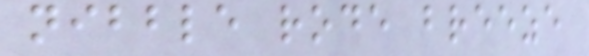nibble rode breeze
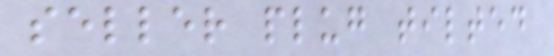seller plug tilted
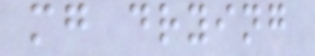mg drying
